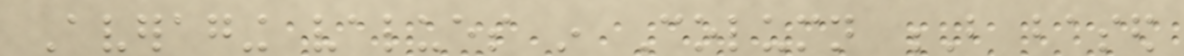Averaging values in Column B based
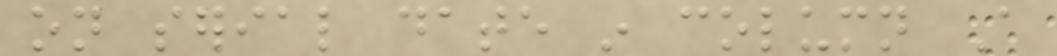on serial date in column A
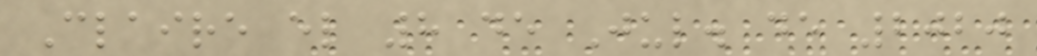Claire el 8 de Jul. de 2020
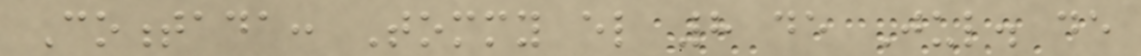Comentada: Tommy el 8 de Jul. de
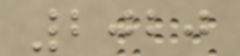2020
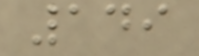149
